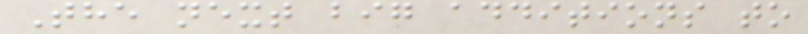The next big additions to
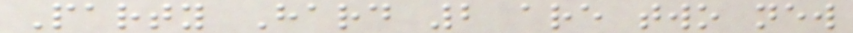Party Hard 2 are two new
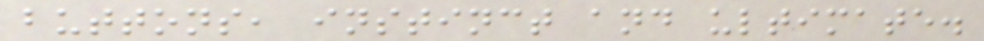buttons, instinct and ultimate.
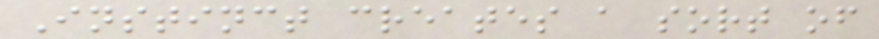Instinct creates a sort of
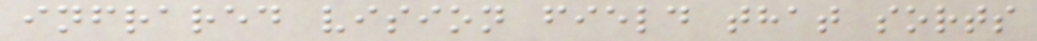infrared vision field that sorts
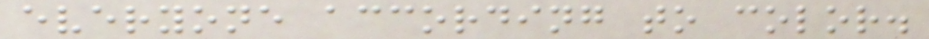everyone according to color.
